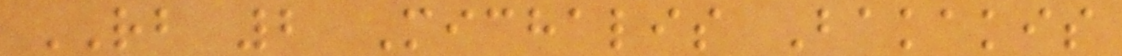RB 2 Michalis Bakakis
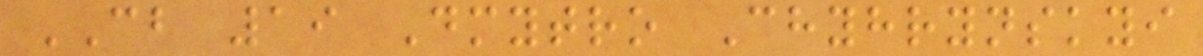CB 19 Dmytro Chyhrynskyi
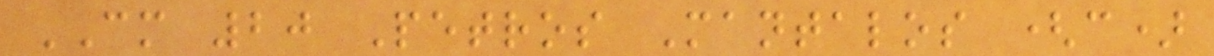CM 20 Petros Mantalos (c)
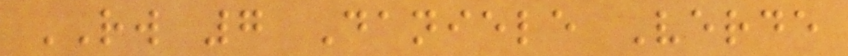RW 7 Daniele Verde
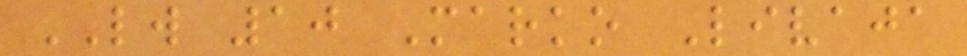LW 10 Marko Livaja
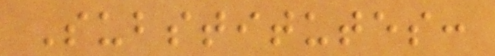Substitutes:
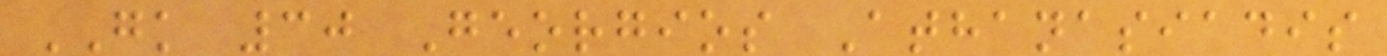GK 30 Georgios Athanasiadis
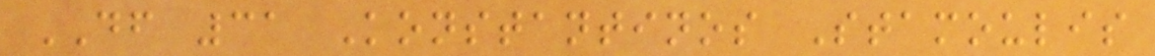DF 31 Konstantinos Stamoulis
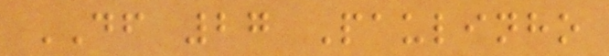DF 27 Paulinho
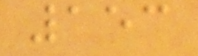153
